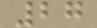27
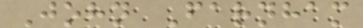John Farnham
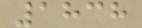1838
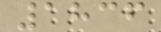1836
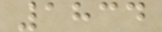1834
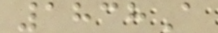1838A
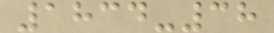1834-38
